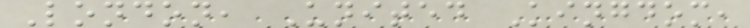London, United Kingdom,
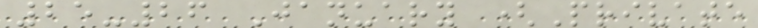25-26 January (Private
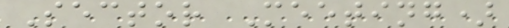Sector Meeting)
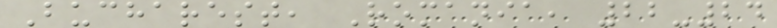Bucharest, Romania, 22-24
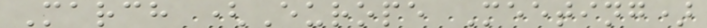March (Europe Meeting)
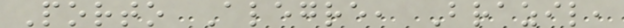Porto Alegre, Brazil,
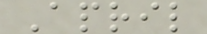April
